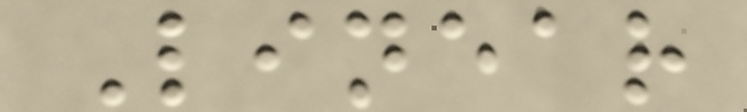Linear
